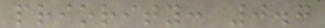priority: 0.7
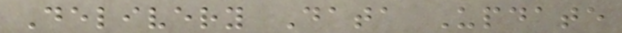Delivery Data Update
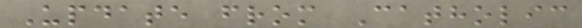Update from Catholic
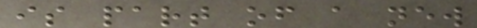is part of a new
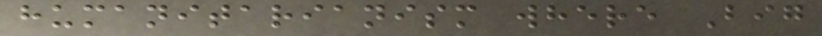humanitarianism where Big
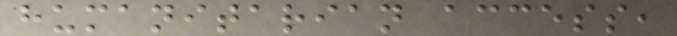humanitarian access,
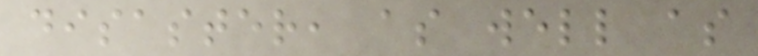disaster, as well as
